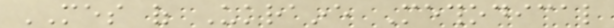MES of Ukraine Methodical
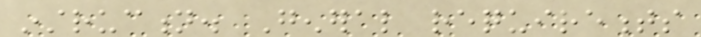instruction. General requirements
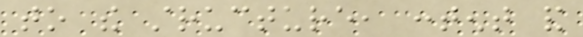to the structure, content and
